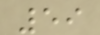59
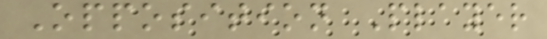Opposition Player
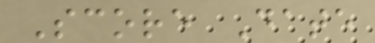Score Date
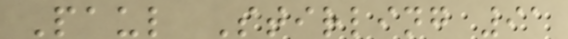Paul Stirling 91
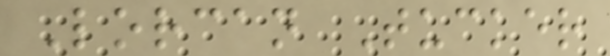Lorcan Tucker
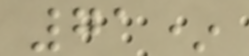71*
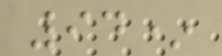94*
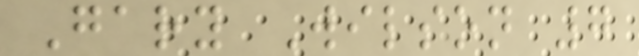Gary Wilson 7
